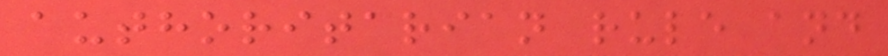authoritarian rule and
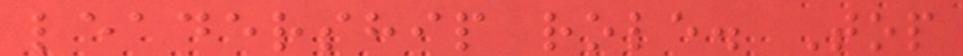leadership role. Top
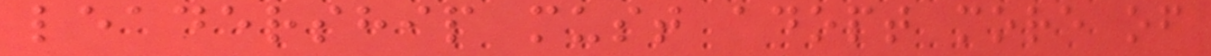leadership must adopt more of
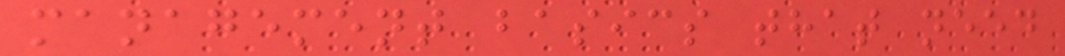management basics that need
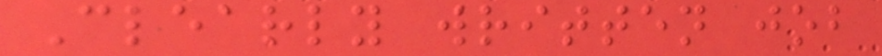Clearly written job
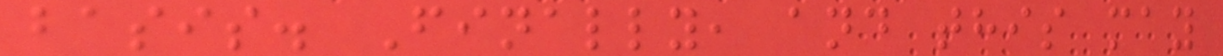basis. Finally, and this may
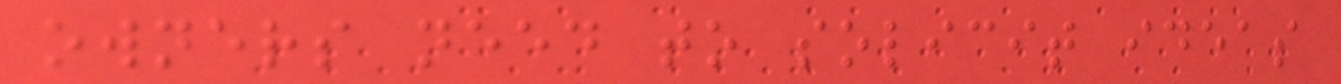owners need to solicit ideas
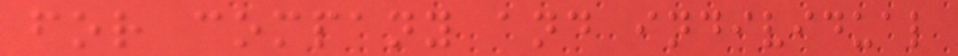for company and individual
